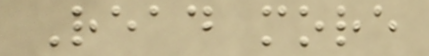Read more
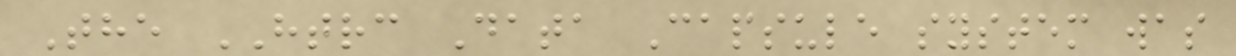The HTRC Data Capsule system was
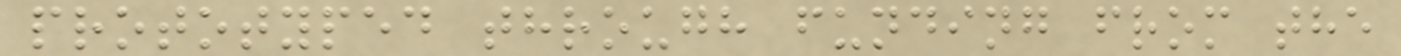prototyped through funding from the
